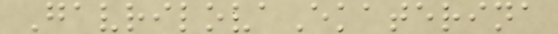GavrilovaEkaterina
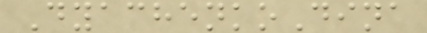DyachenkoDina
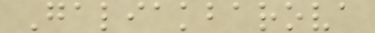Galiakbarova
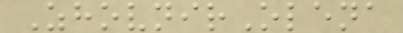ZhovnirOlena
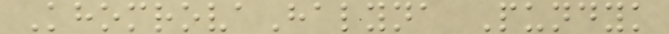KhomrovaHalyna Pundyk
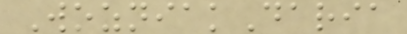WozniakDaria
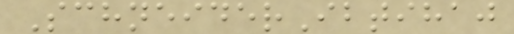SchneiderIbtihaj
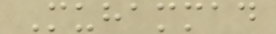Muhammad
